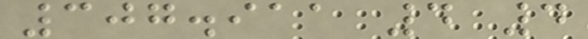307.911 4 4
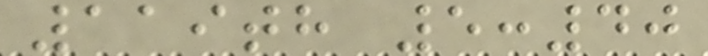119th 5:40
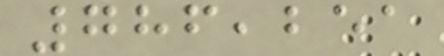786,251
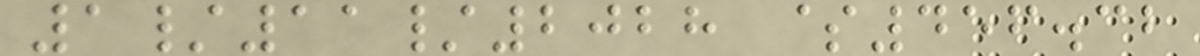1/11/2028 $456.32
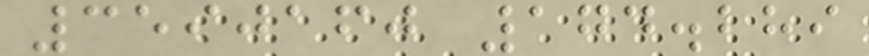3590160 174.289
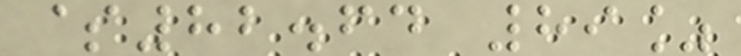$82.64 89%
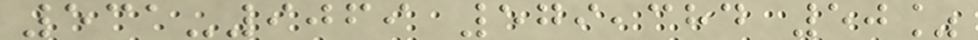531-9069 579,384 50%
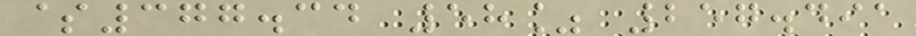$377.34 58% 257.491
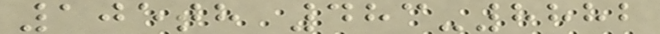105th 483-8882
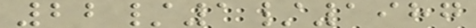22/1/1987
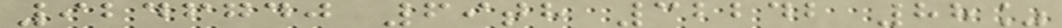9246740 69th 32242 88%
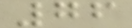76
